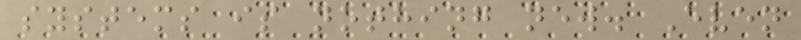systems is nothing new. Even
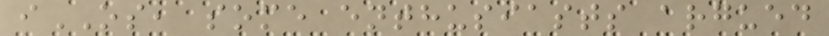iOS, some enthusiasts argued
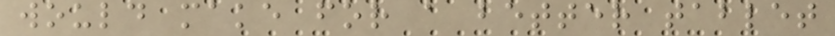would make for a better tablet
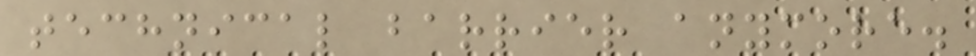technical barrier anymore.
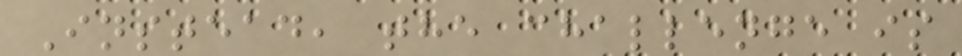Instead, the challenge is
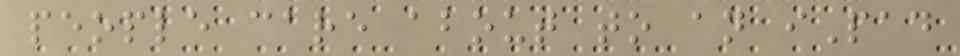people care about to an iPad
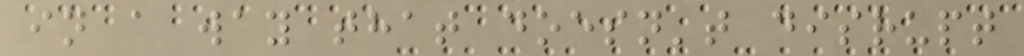in a way that doesn't disrupt
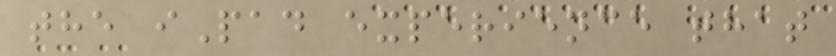the iPad experience that
